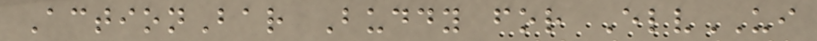ActionBar Buddy for ElvUI
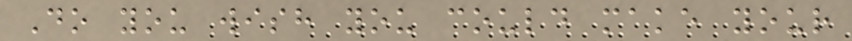Do you wish you could make your
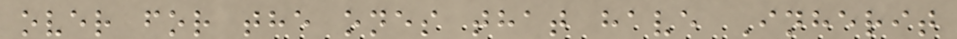over for the ones that have Inherit
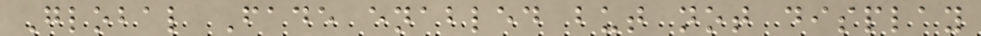Global Fade enabled but not display
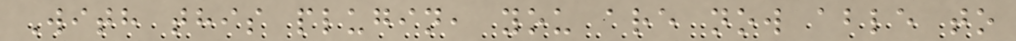With this plugin, you are now able to
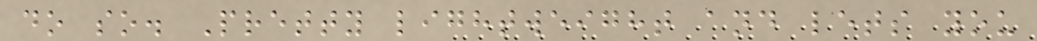do so. Pretty lightweight and lets you
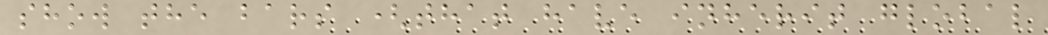show the bars (that have inherit global
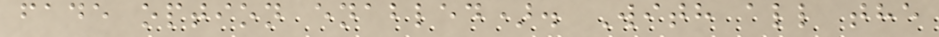fade option enabled). With all the
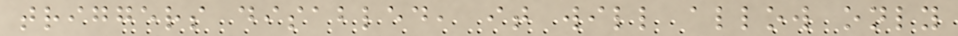triggers disabled, it will allow only
